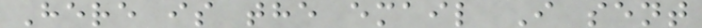Here is the email I sent
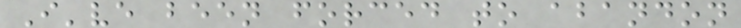I've been forced to abandon
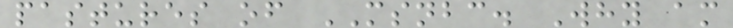pastures of MSNBC. Why am
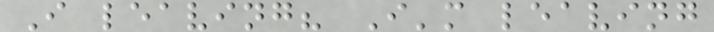I leaving? I'm leaving
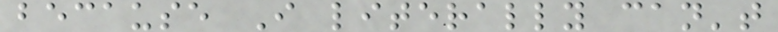because I literally can't
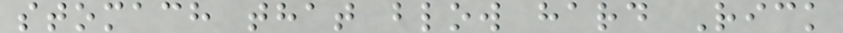stomach that blow hard Rick
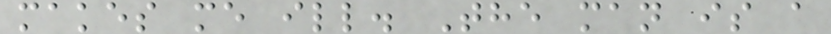makes me ill. The man is a
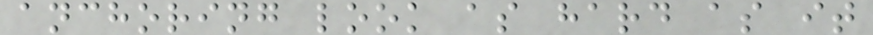anchoring look as hard as it
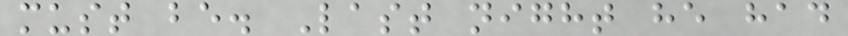must be. Last night he had
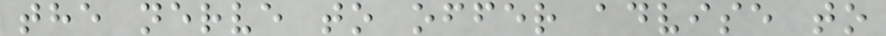the nerve to offer advise to
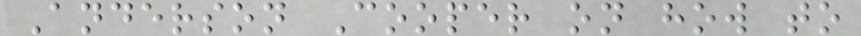Anderson Cooper on how to
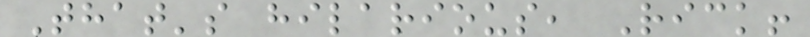That's hilarious, Rick!
